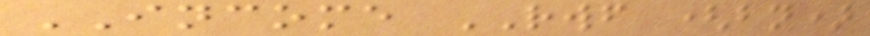INCOME RWF (bn)
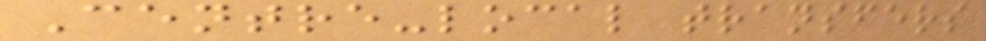Centre-local transfers
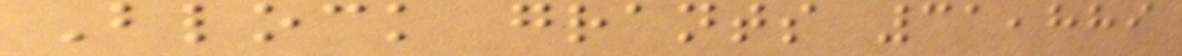Block grants 31,889
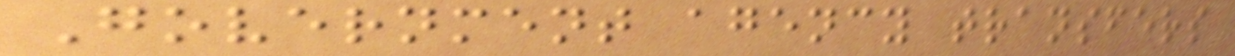Government agency transfers
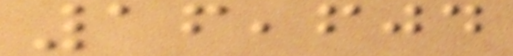16,604
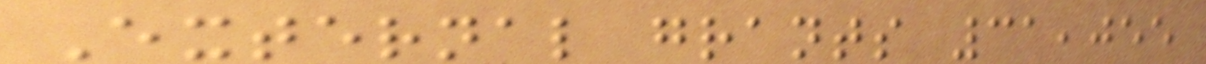External grants 31,055
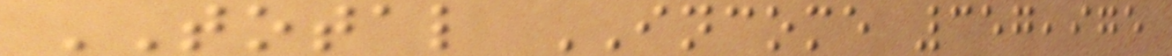TOTAL INCOME 357,975
